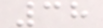38
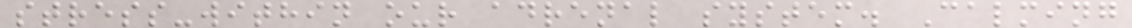stress-within our adrenal system. Calming
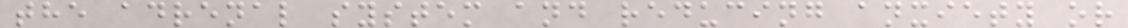the adrenal system and reducing anxiety or
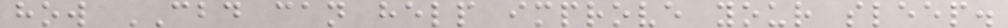how CBD can help improve your sleep.
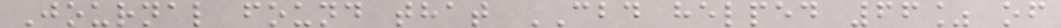Journal found that CBD helped 66% of
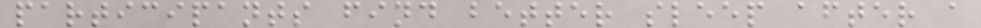participants find better sleep after a
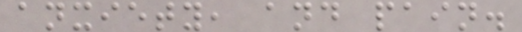anxiety, and pain.
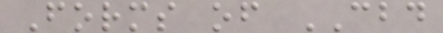Forms of CBD
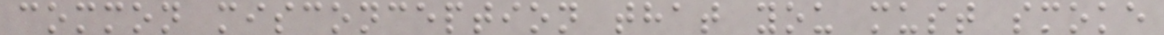common misconception that you must smoke
